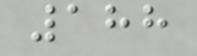188
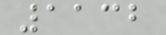1132
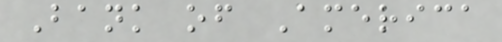Bank of America
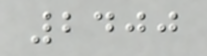2400
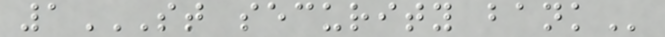1ST SECURITY BANK
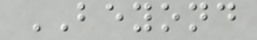BEYOND
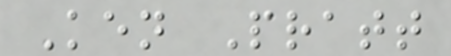Ken Pratt
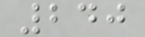240
